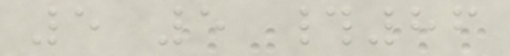5 5 #86
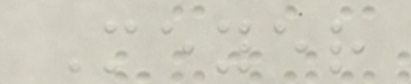Meyer
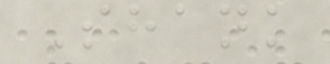Shank
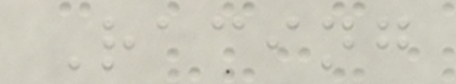Racing
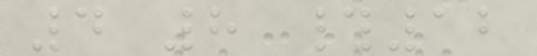4 8 #12
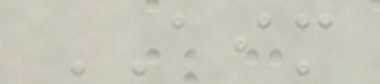AIM
